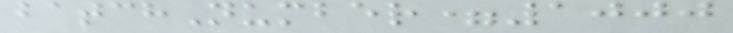batchNumber=1000
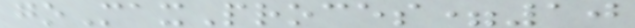goMaxProces=10
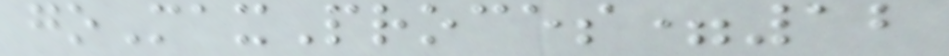goMaxProces=12
